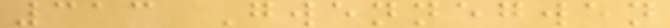313 Gwennegwen
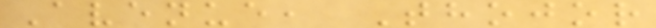Avenue, Thojor
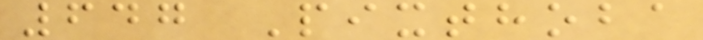647 Pixthoba
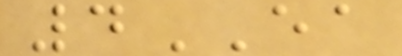4EA
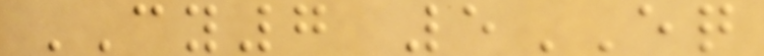CY7 5EQ
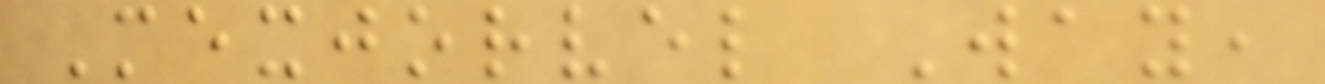Mexjorvel Way,
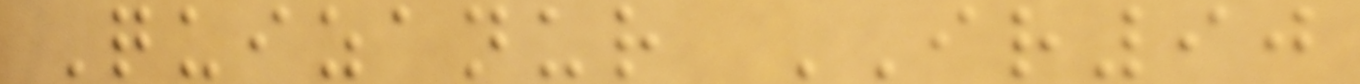Quizanur IR90
